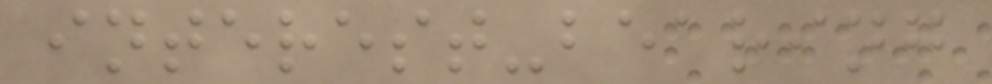interest-bearing
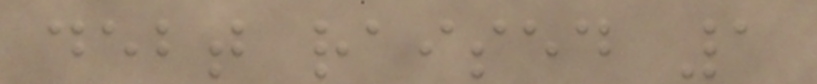debt raised 1
